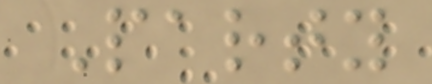Party
